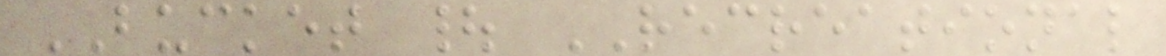BUCKET | RECREATIONAL
